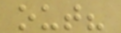out?
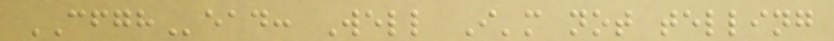CFGHead: Well I'm not telling
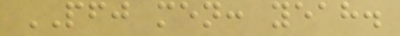PFJ men: yeah.
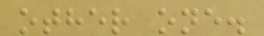other one.
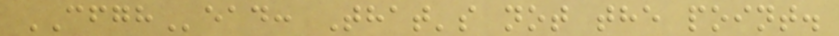CFGHead: That's not the point.
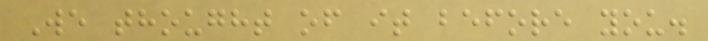We thought of it before you.
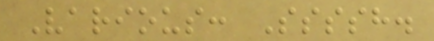Various: Ssssh.
